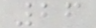26
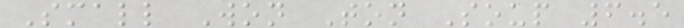Small Won Ton Soup 6.5
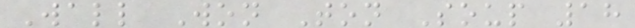Wall Won Ton Soup 18
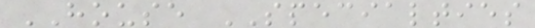HOUSE SPECIALTIES
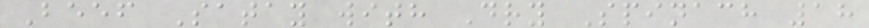Beef Satay with Dry Spinach 18
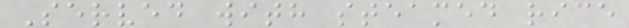Served with steamed rice
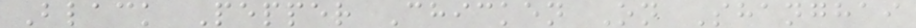Black Pepper Chicken On Shanghai
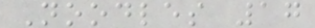Noodles 17
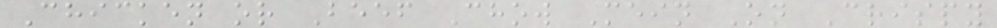Chicken or Beef Chow Mein On Crispy
